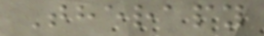Therapy
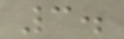3.
